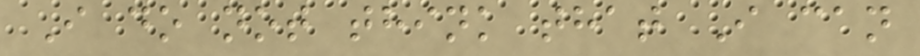I do not think that I can
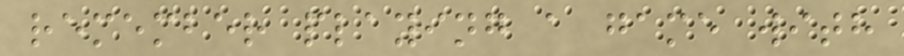remember playing a game with
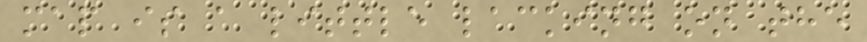map is a little lacking on the
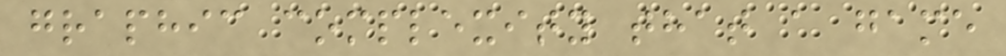graphic complexity that a game
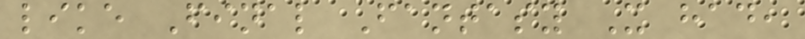like Final Fantasy X had,
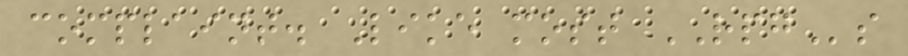complaint. Like most RPGs
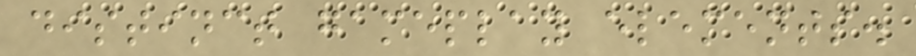distinct gameplay elements.
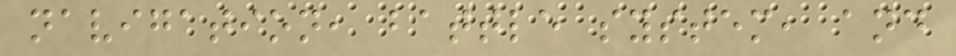navigation, battle system, and
